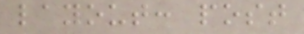layout: post
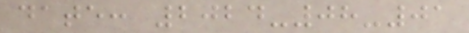date: 2024-08-01
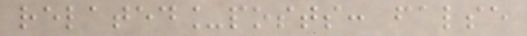related_posts: false
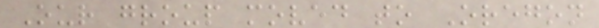Our group moved to Oregon
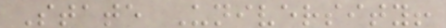State University!
